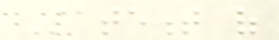Statement of
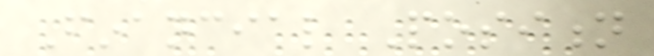Financial Position
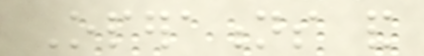Operations and
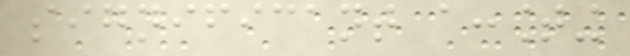significant accounting
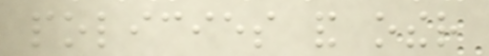policies and other
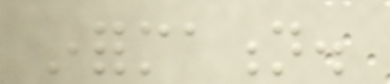information.
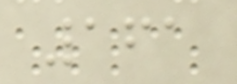161
